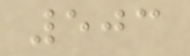503
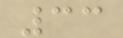33
